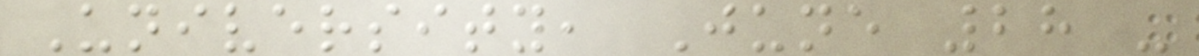University, June 28 -
